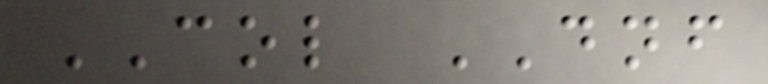COL DNF
